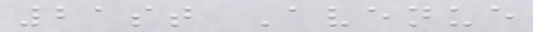21st Avenue
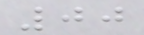00
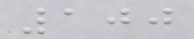100
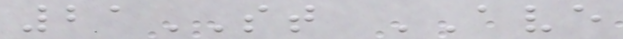21ST AVE
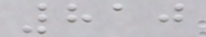810
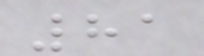81
